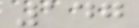147
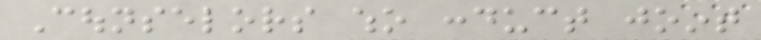Counselors who conduct joint
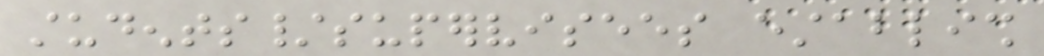students/supervisees establish
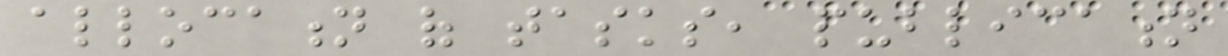allocation of tasks, publication
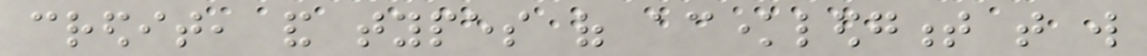credit, and types of acknowledgment that will
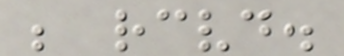be received.
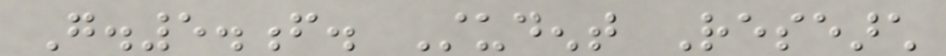G.5.f. Student Research
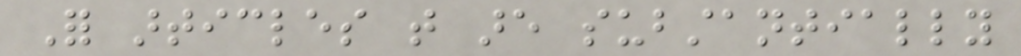For articles that are substantially
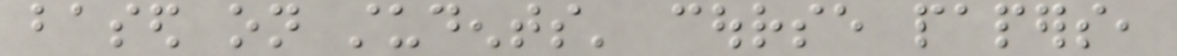based on students' course papers,
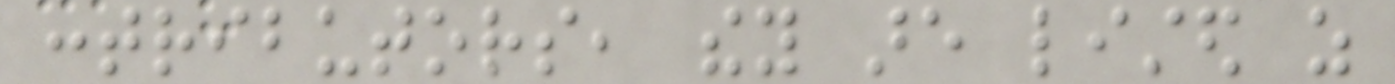contributors, they are listed as
